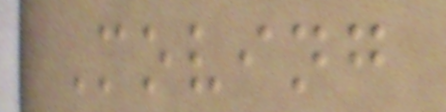Moving
